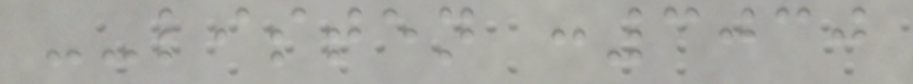--listen :3030
